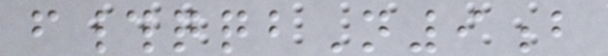f#qqbN9b
